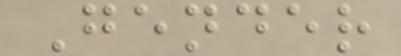Gender
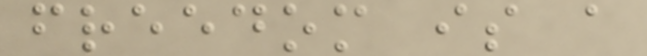freedom is a
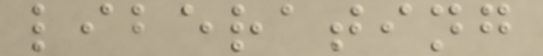liberating
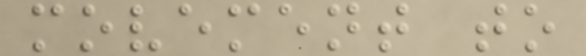movement to
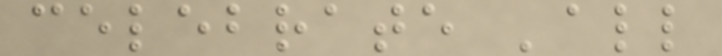celebrate 'all
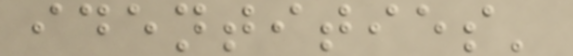identities'
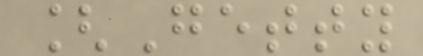[Getty
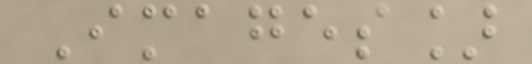Images]
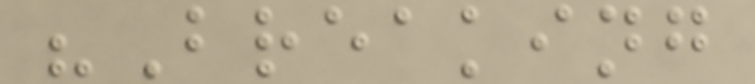"Breaking
